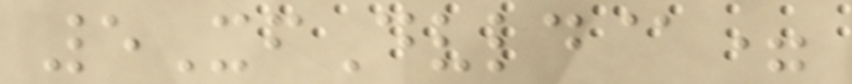5XfDvld@=
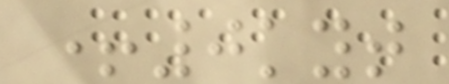+0kyt
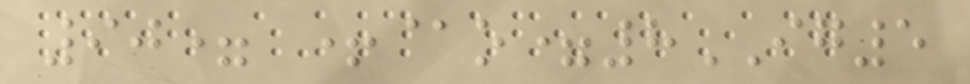90= +@o=8IG5
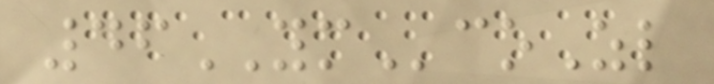46YMcoZl
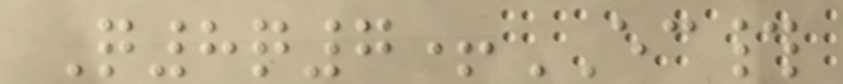Q8q7+EC#
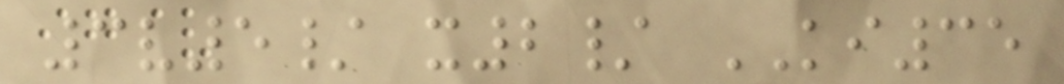3v5/ x2/ KI35
